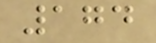174
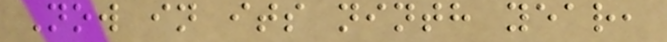Now in its ninth year,
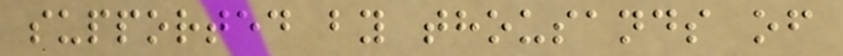supported by thousands of
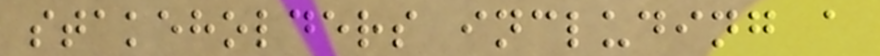stakeholders including a
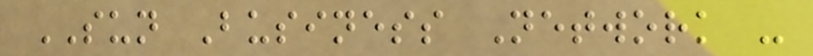SUN Business Network -
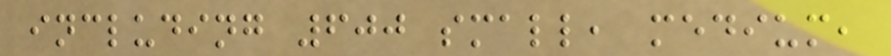including 600 small, medium,
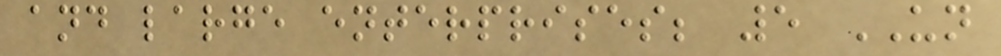and large enterprises; 5 UN
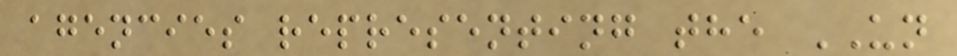agencies representing the UN
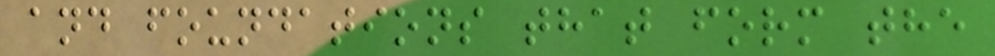and foundations that form the
